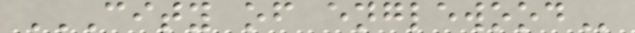CITY OF ENGLEWOOD
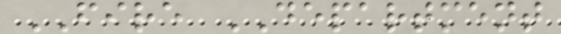FIRE DEPARTMENT
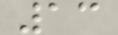13
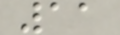11
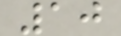10
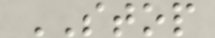STOP
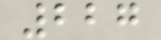227
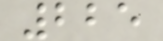225
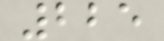225
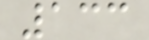133
